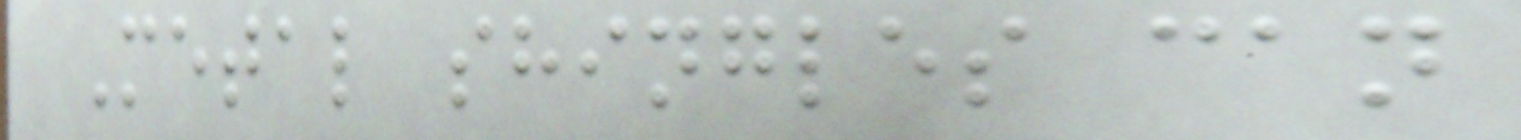Metal shingles can
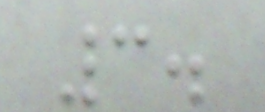3.
